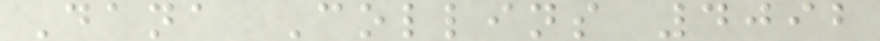Dana Collins 4092
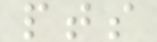pts
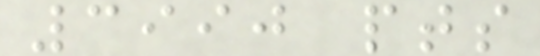3990 pts
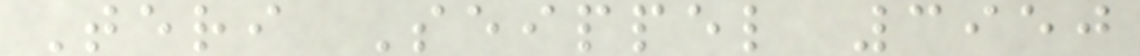Teri Seippel 3950
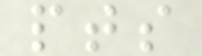pts
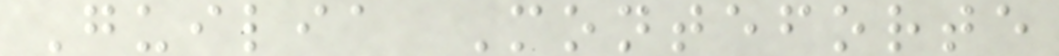Guilia Monteforte
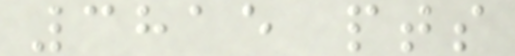3815 pts
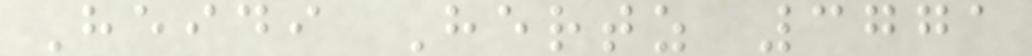Heidi Hertz 3771
